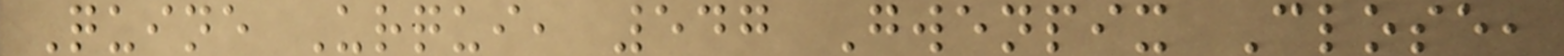Quine Urqui, 547 Gwenpix Close,
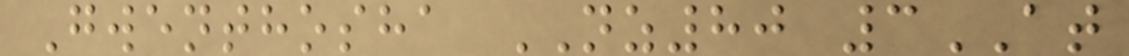Gwenthosha NZ80 3AT
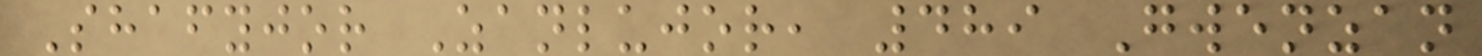Shafyjor Zanlujor, 489 Gwenzan
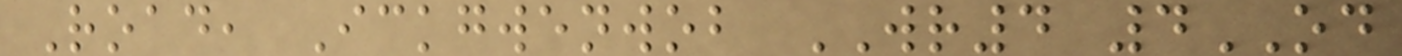Road, Ickgwenwob WR4 4OD
